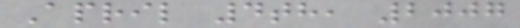April 4th, 2007
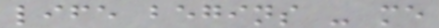life begins - me
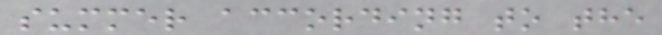summer according to the
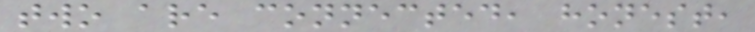two are connected, honest,
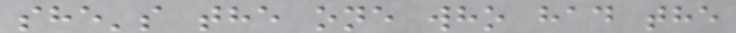she's the one who had the
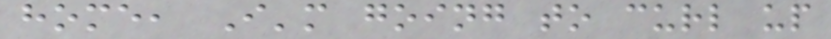home, I'm going to curl up
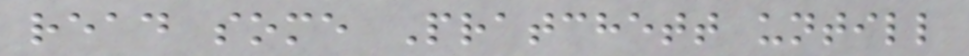read some Pratchett untill
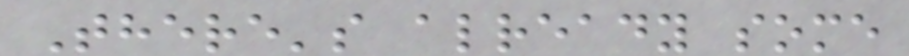There's already some
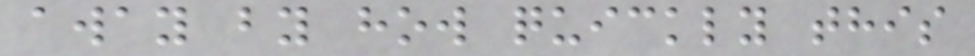away by how quickly this
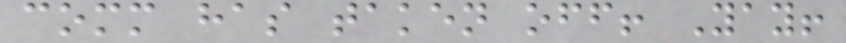comm has taken off! Yay!
